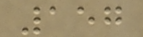157
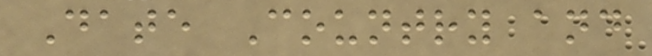Date Country and
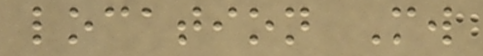location Mw
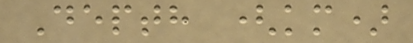Depth (km)
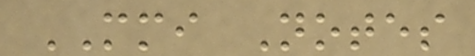MMI Notes
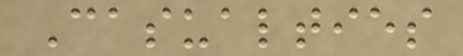Casualties
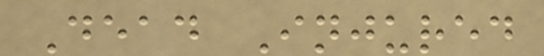Dead Injured
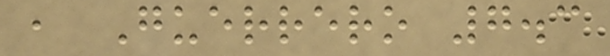, Guerrero 7.3
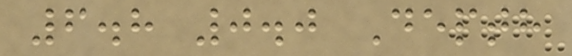6.8 0.0 Depth
